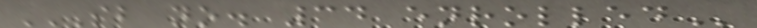SB NO. 34 ENROLLED
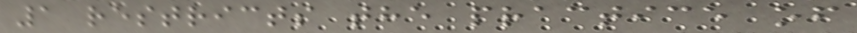1 restricts the practice of
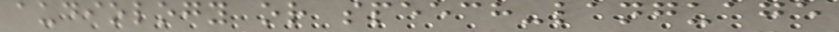audiology or speech-language
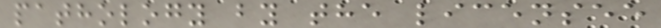pathology by the licensee
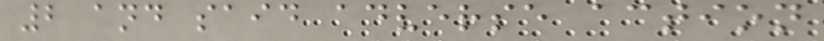2 and said adverse action
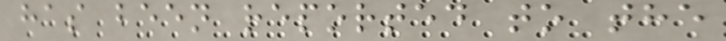has been reported to the
